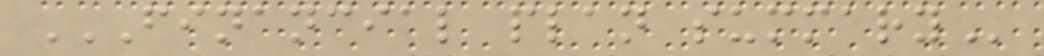FINANCIAL PLAN SUMMARY
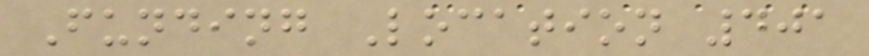Funding Location 401
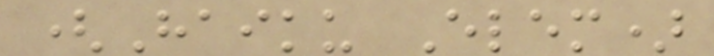(Haiku Elem)
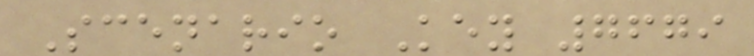Scenario Key 7679
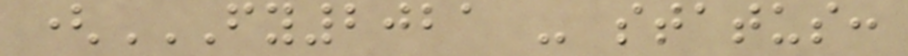(FY2021 - STATUS:
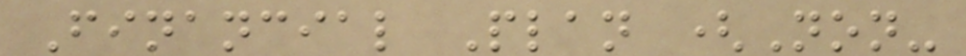Financial Plan (Non-
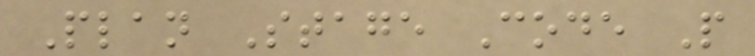Plan Stage Code P
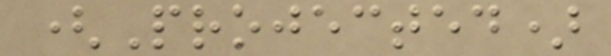(Projected)
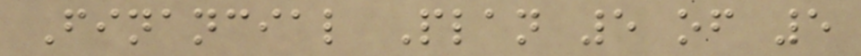Financial Plan 5 of 5
